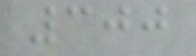300
